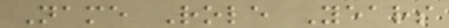Name Role Years
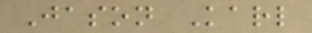Jason Karl
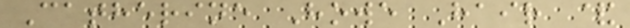Catherine Howe Hair &
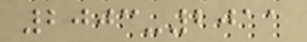2003-2011
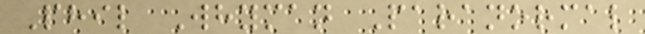Phil Whyman Paranormal
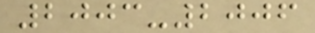2003-2006
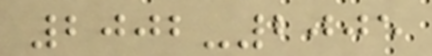2002-2005
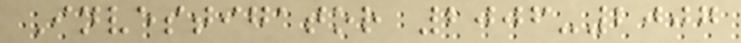Investigator 2006-2007
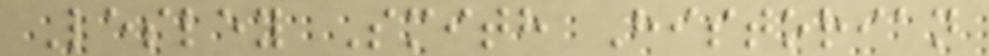Lesley Smith Historian
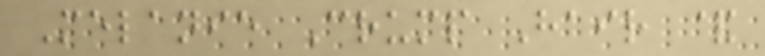Melanie Crump Hair &
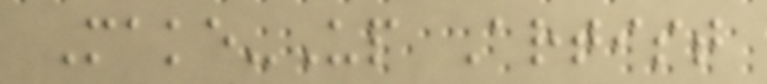Make-Up Artist
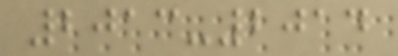2013-2014
